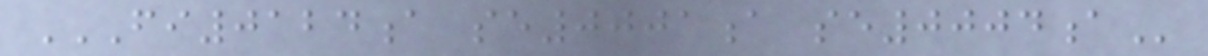FI0124A SE0001A SE0004A
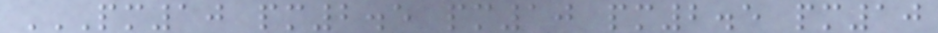PM10 PM2.5 PM10 PM2.5 PM10
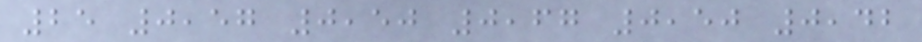25 0,57 0,50 0,67 0,50 0,42
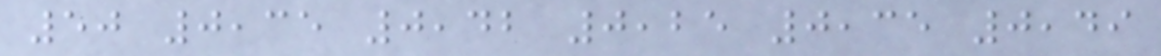50 0,35 0,42 0,25 0,35 0,49
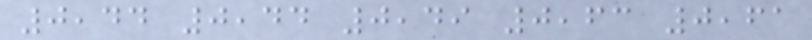0,44 0,44 0,49 0,63 0,61
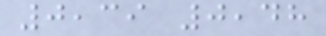0,39 0,48
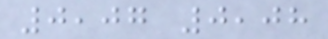0,07 0,08
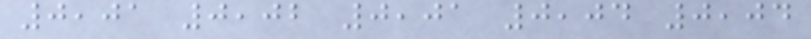0,01 0,02 0,01 0,04 0,04
